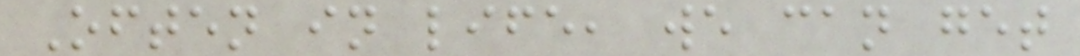Often in life, we can get
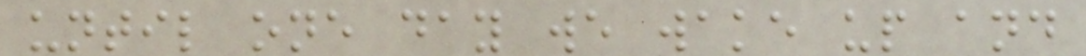until one day we wake up and
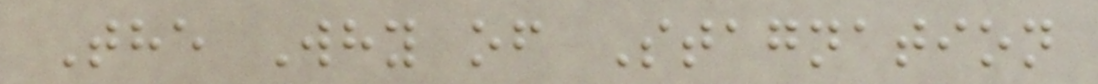The Why of Stagnation
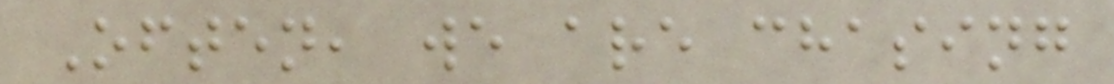Often, we are chasing
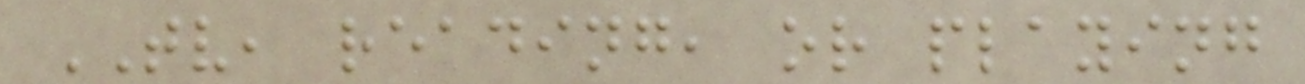TV, reading, or playing
